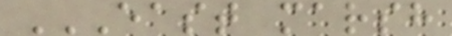EAST MARSH
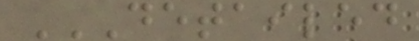DETAILED
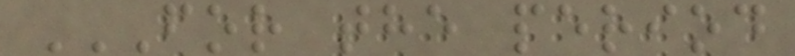FOR THE PERIOD
